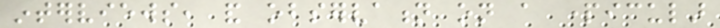interviews, and observation on a particular
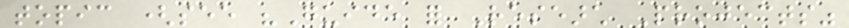topic (see "Guide for Research Projects"
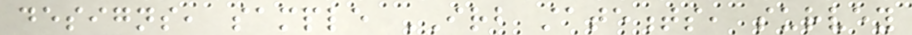designs, sample IRB statements, survey
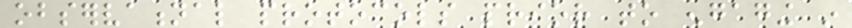observational protocols prior to engaging in
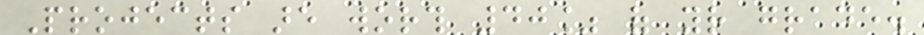Projects are worth 40% of your grade.
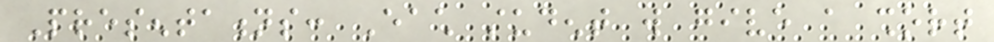Presentations: Each student will give a short
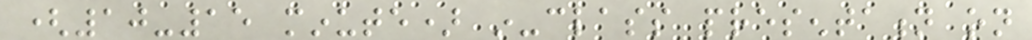(10-15 minute) in-class presentation on
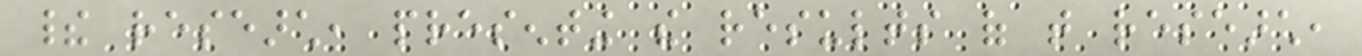their research, presenting the results of that research,
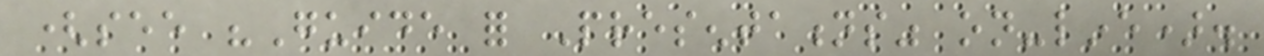(see "Guide for Presentations" on-line).
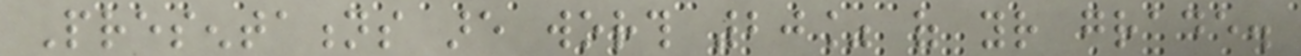Presentations are worth 20% of your grade.
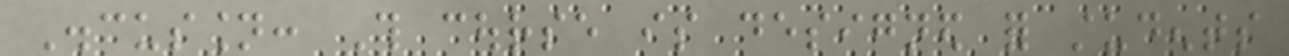Discussion: This course is designed for students
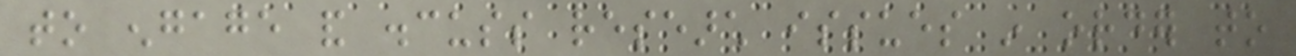to engage and discuss research issues in order to
